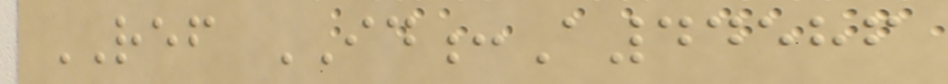REF ID:A44586
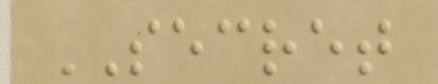SECRET
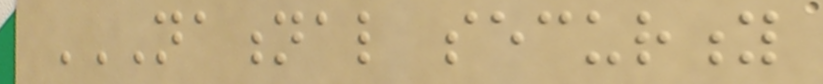NATIONAL SECURITY
